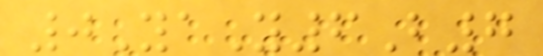0YaY6B7
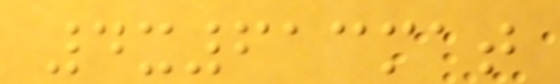4x613mat
